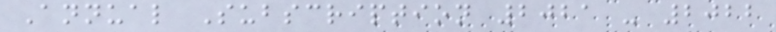Annual Subscription 2021 - 2022
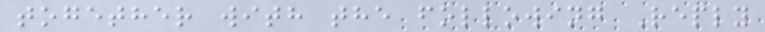together with the following Reply
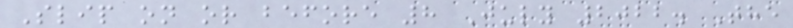Slip on or before 8 July 2022. The
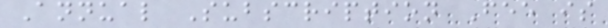Annual Subscription Fee is
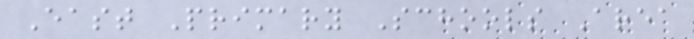East Primary Schools Area
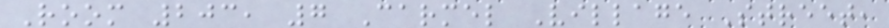Room 203, 7 Carmel Village Street,
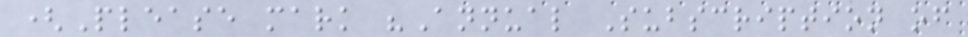(Please mark "Annual Subscription of
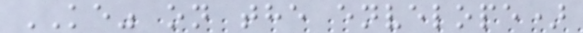KE" on the envelope)
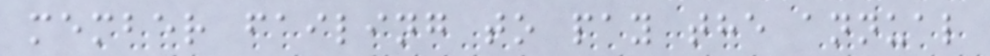member failing to pay the annual
